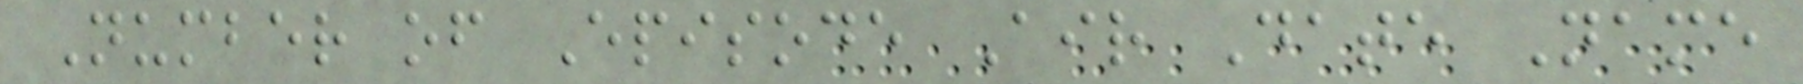Number of Episode Air Date Name
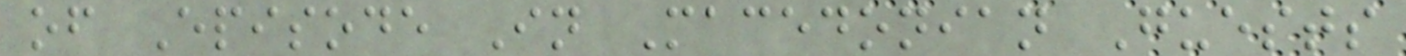of Episode In Macedonian Guests
